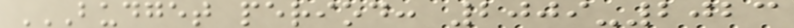BUDGET PERIOD: 2009-2023
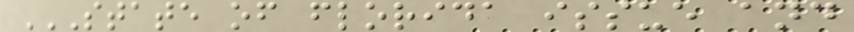STATE OF FLORIDA ISSUE AND
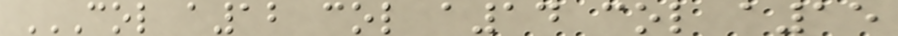COL A12 COL A14 COL A15
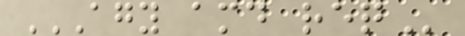AGY AMD REQ
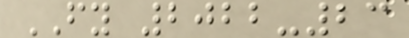FY 2022-23
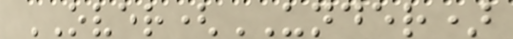OVER(UNDER)
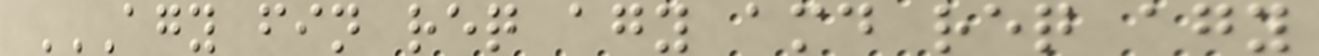AGY FIN REQ AGY AMD REQ AGY
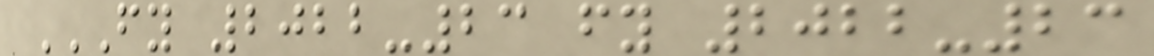FY 2022-23 FY 2022-23
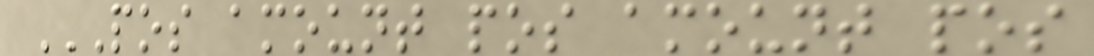POS AMOUNT POS AMOUNT POS
